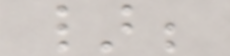};
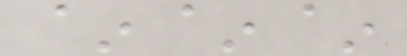~~~
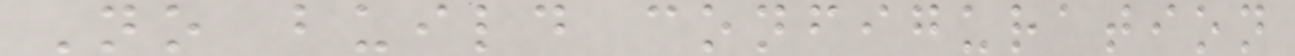No build configuration
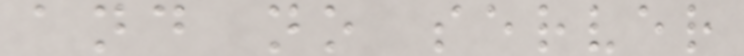and no server
